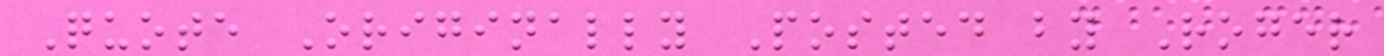Quote Originally Posted by Roger
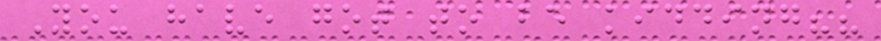You have got to be kidding??
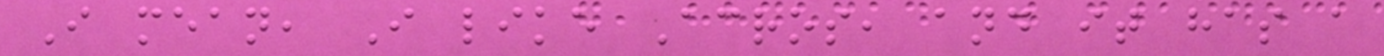I mean, I like Acros, and it has a
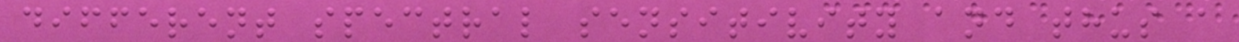different spectral sensitivity and thus a
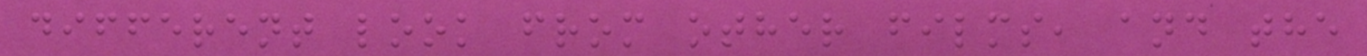different look from other films, and the
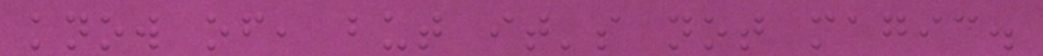know of, but it's not magic.
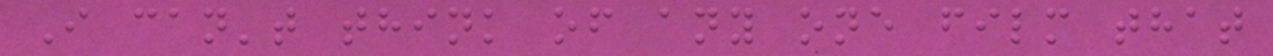I can't think of any one film that
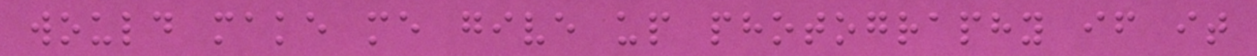would make me give up photography if it
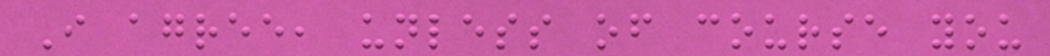I agree, unless of course you
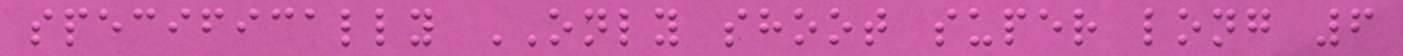specifically ONLY shoot super long 6
